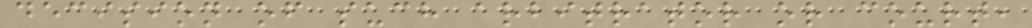decision of such arbitrator or court,
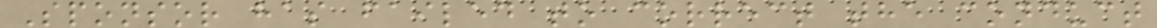Sponsor has failed to correct the conduct
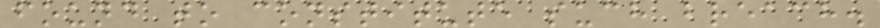found to constitute such breach.
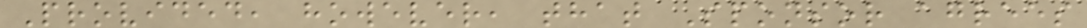Provided, however, that Sponsor agrees
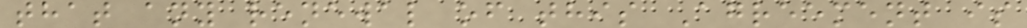that any renewal of this Agreement is
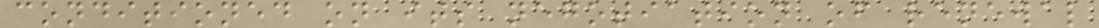conditioned on its negotiation of renewal
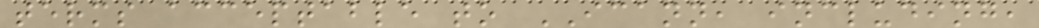terms acceptable to ICANN, including,
